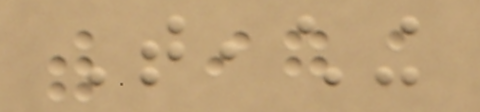Teaching
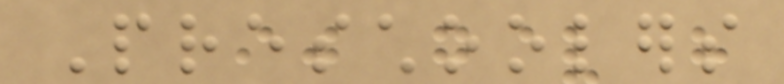Preschoolers
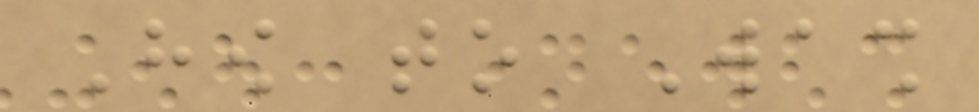How to Wash
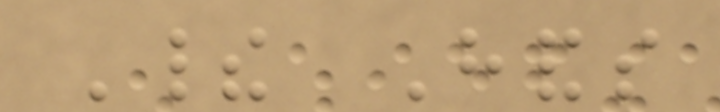Their Hands
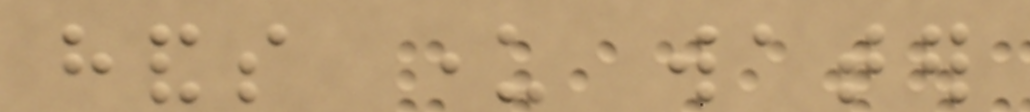hands under water
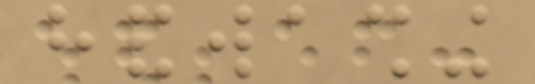handwashing
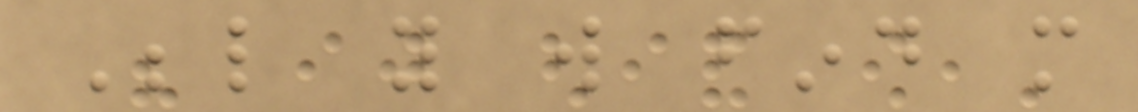Below you will find more
